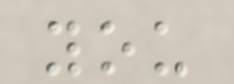you
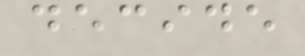decide
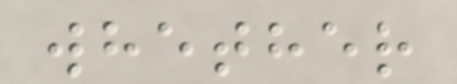whether
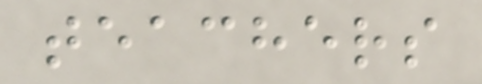teachers
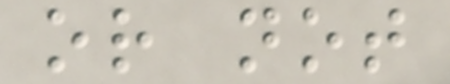or not
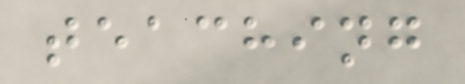teaching
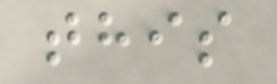this
